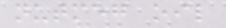nutmeg oil
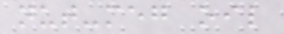nut-meg oil
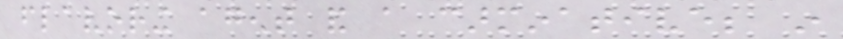flavoring agent and a carminative; in
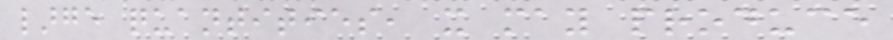large quantities, it may produce
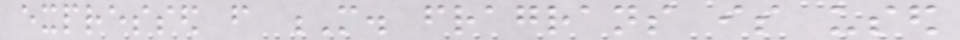expressed from M. fragrans is used
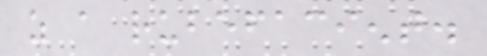as a rubefacient.
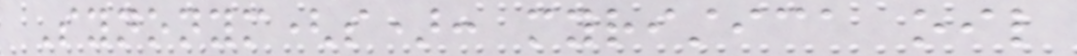Synonym(s): myristica oil
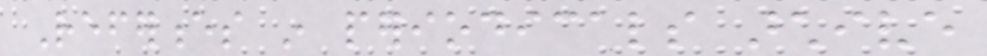References in periodicals archive
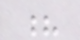?
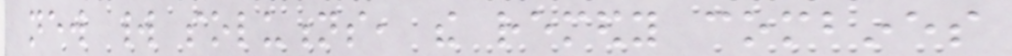new world solutions, the remedy combines
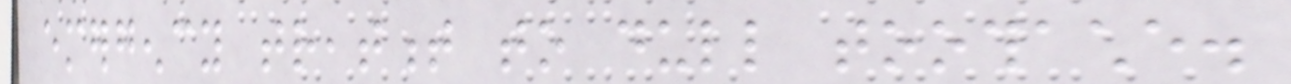emergency treatment to dull toothache.
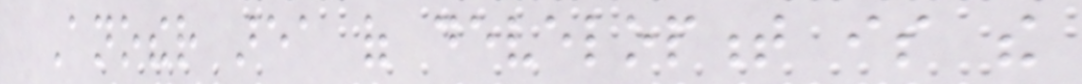Another area of development is the
